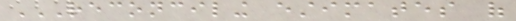RECONCILING ESTIMATES OF
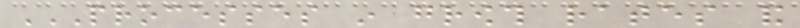PROCESSES IN GROWTH RATES AND
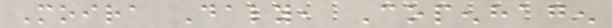Moira Daly, Copenhagen
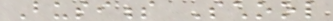Business School
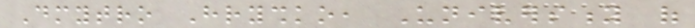Dmytro Hryshko, University of
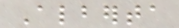Alberta
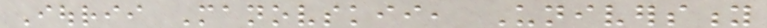Iourii Manovskii, University
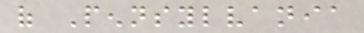of Pennsylvania
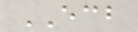ECB
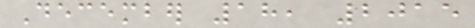December 18, 2015
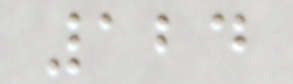124
